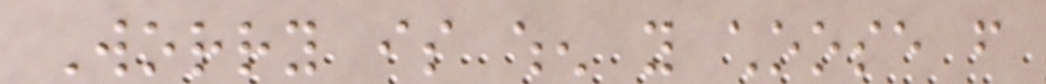Worry is when you choose from
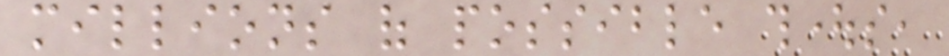millions of possible thoughts,
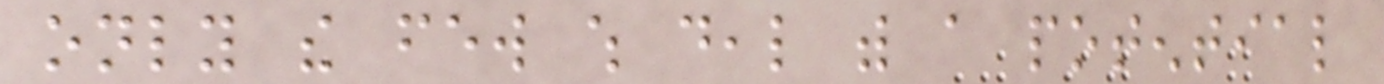only the few which deal with a potential
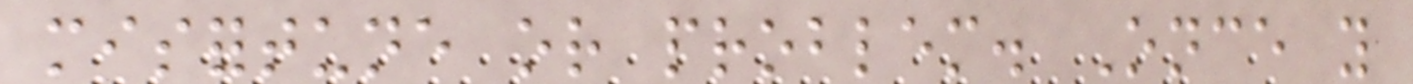misfortune or problem. Once you
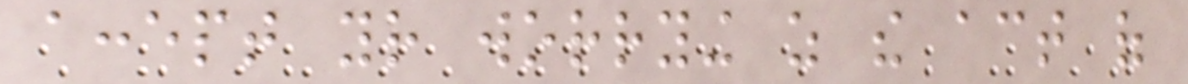accept your worrying as the act of
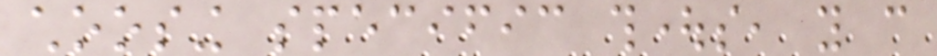choosing specific thoughts, you can
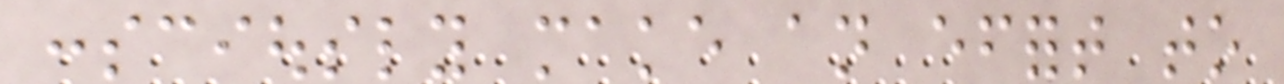consciously make an effort to
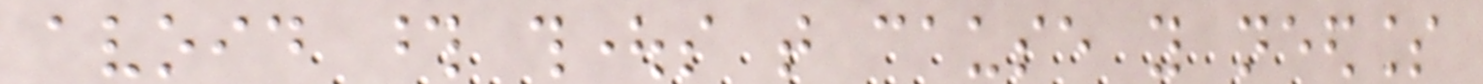avoid those thoughts that cause you needless
